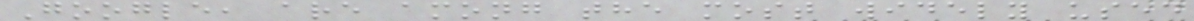Google, are among the most widely used
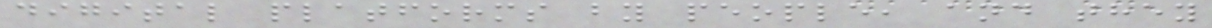digital platforms by people, and they
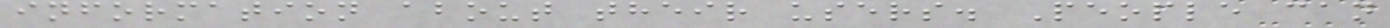information about their users. People can
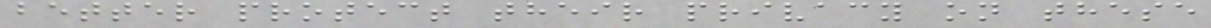better protect their privacy on these
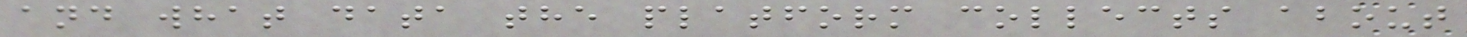and what data the platform collects about
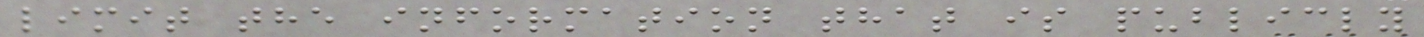limit the information that is publicly
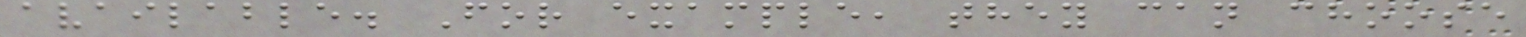available. For example, they can choose
